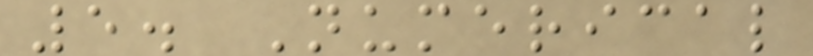5. Numerical
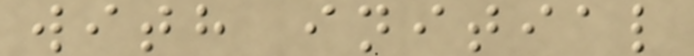with initial
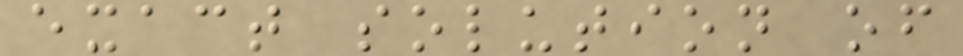exact solution of
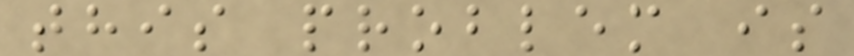this problem is
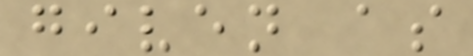given as
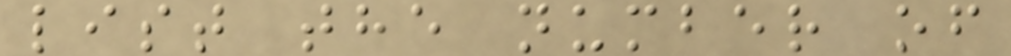list the number of
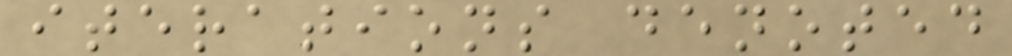iterations denoted
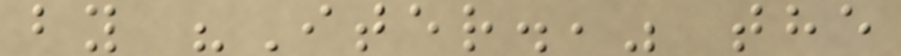by "Iter.," the
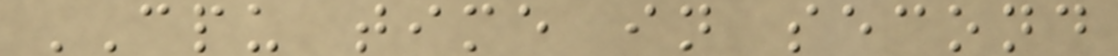CPU time in second
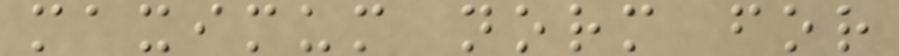maximum norm for
